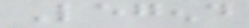Legend
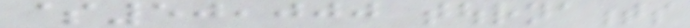$50,000 tournaments
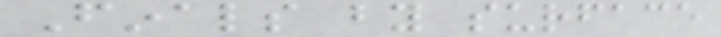Finals by surface
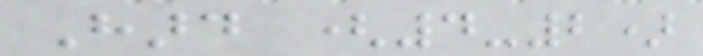Hard (4-2)
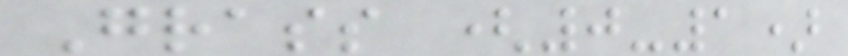Grass (0-1)
